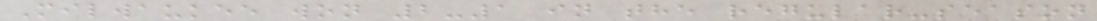Milwaukee won 2-1 in the regular-season
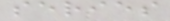series
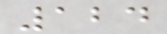124
